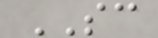SC
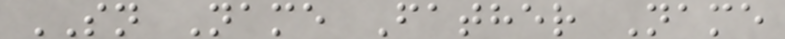SN Name Father Name
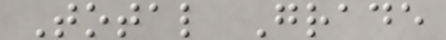Total Grade
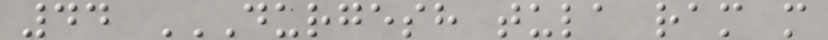44 DURGESH TULA RAM M
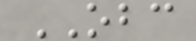OBC
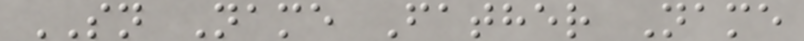SN Name Father Name
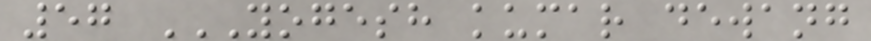57 YOGESH KUMAR DEWANG
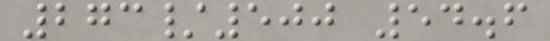273/500 54.6
